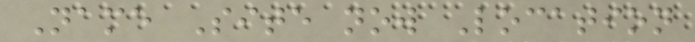Name Site now Location
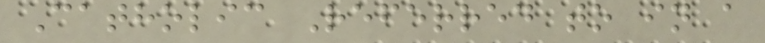Catholic Referred to in a
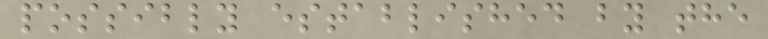possibly established by the
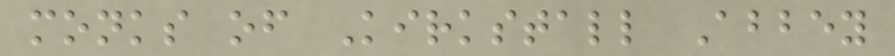monks of Kirkstall Abbey
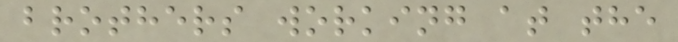brothers working at the
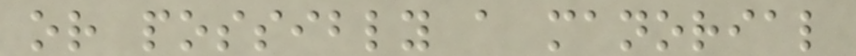or possibly a manorial
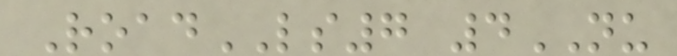RoadLS7 4NU
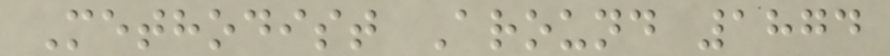Methodist Around 1874
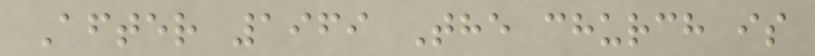After 1969 The church is
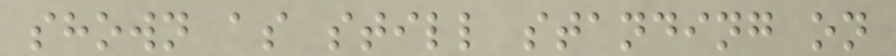shown as still standing on
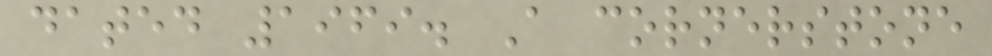dated 1969. A cornerstone
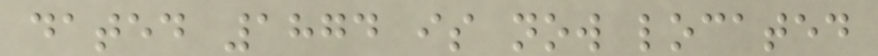dated 1874 is now located
